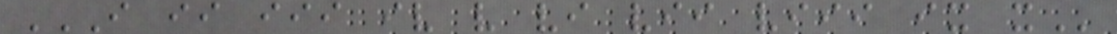I II III IV V VI VII VIII IX X
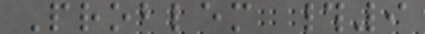Problem #9
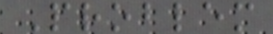Problem
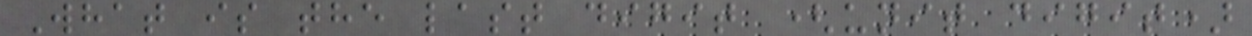What is the last digit (unit digit)
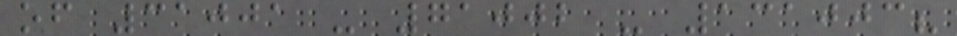of 31001 - 71002 - 131003?
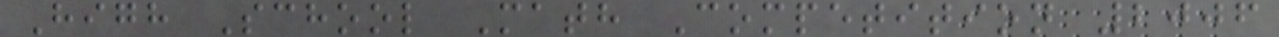High School Math Competition 2006
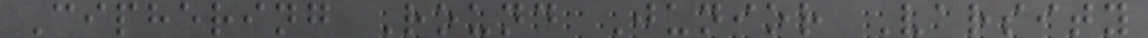Ciphering Round Junior Varsity
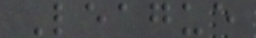League
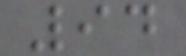94
